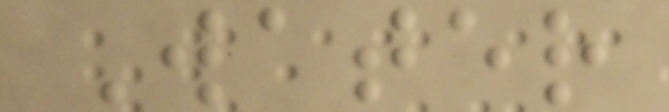Water
